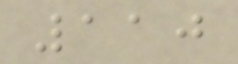110
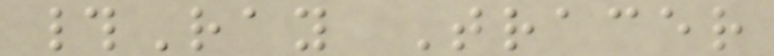#Ray Tracer
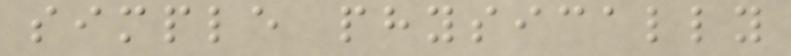simple physically
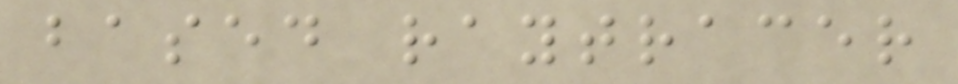based raytracer
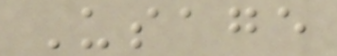Usage
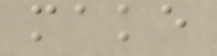make
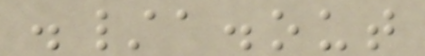./a.out
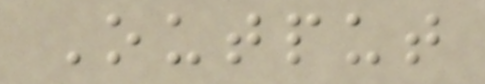Output
